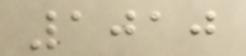1010
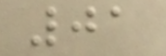01
